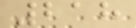218
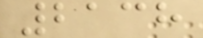2138
